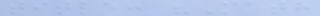title: "Math
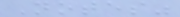Notes"
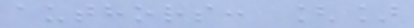authors: []
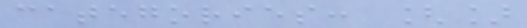categories: []
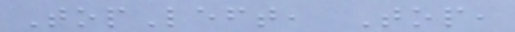TopLeft, Top,
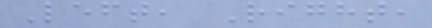Left, Right,
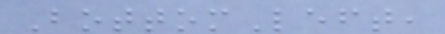BottomLeft,
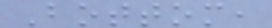Bottom,
